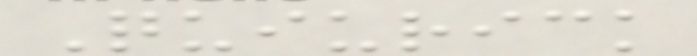Quiurick
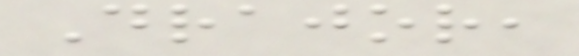Drajor,
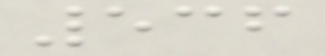536
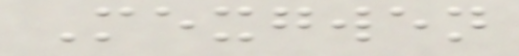Mexgwen
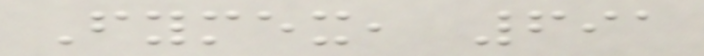Fymex, 691
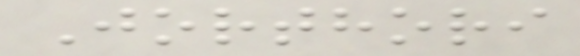Jorthori
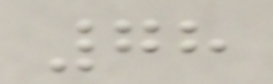78
